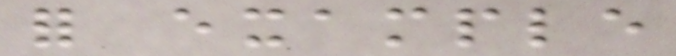for example
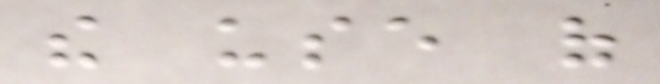the use of
